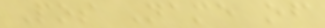Pos Name of
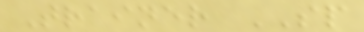Trainer SP
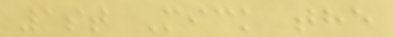1st Mick the
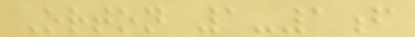Orton 1-1f
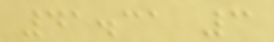41.31 3
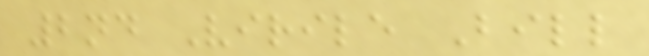2nd Virile Bill
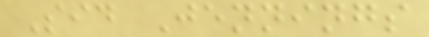Sid Jennings
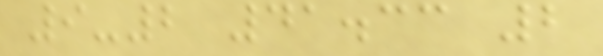9-2 41.33 2
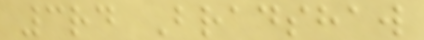3rd Bradshaw
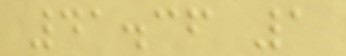41.36 1
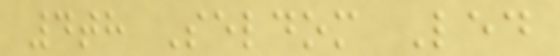4th Seldom Led
